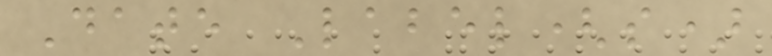Date Label(s)
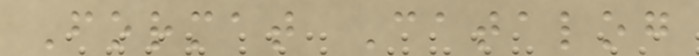Format Catalog
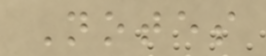Notes
